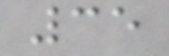35
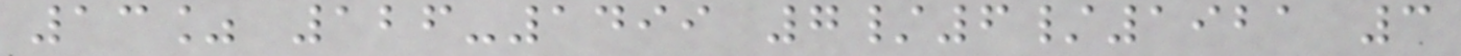13% 126-1499 7/6/1921 3
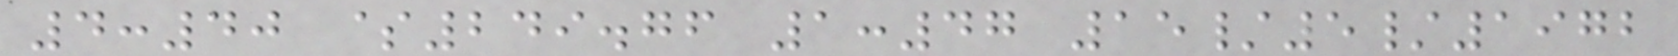4:40 $249.76 1:47 15/5/1972
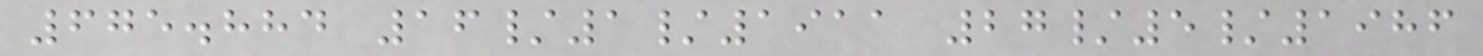675.884 16/1/1911 27/5/1986
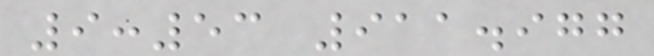9:53 911.977
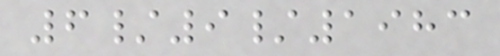6/9/1983
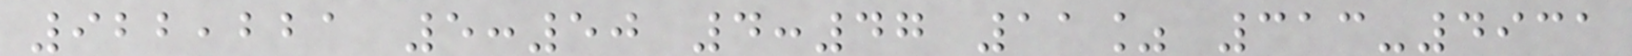922,221 5:50 4:47 11% 313-4931
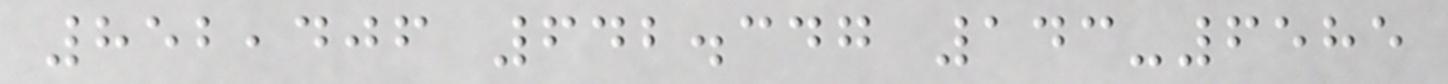852,406 642.347 143-6585
